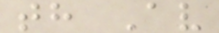th Av
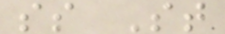ss St
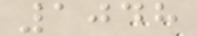1048
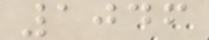1046
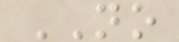NO
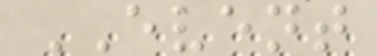EVENT
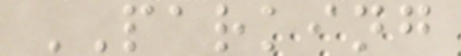PARKING
